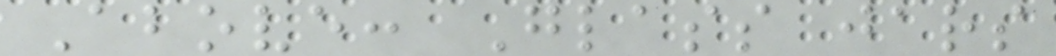Above: Glass jars
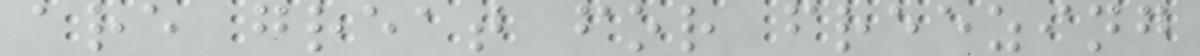are great for freezing
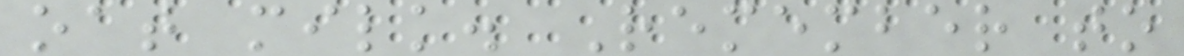oat milk. Remember to
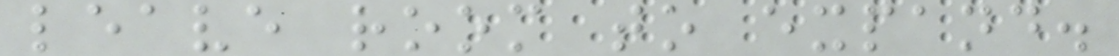leave room to expand.
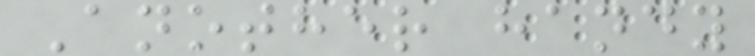Another handy
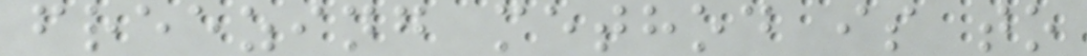freezing method is to
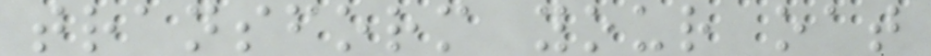transform your oat
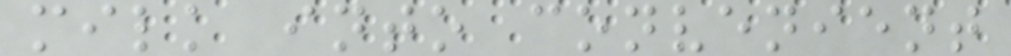milk into convenient
